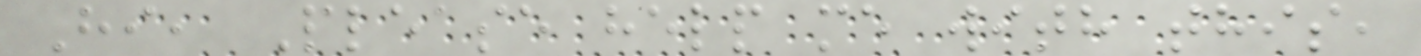Hi, Please help me with this,
